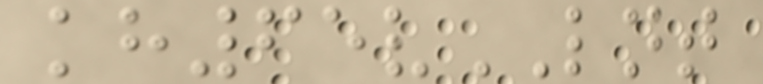kh65vLNT
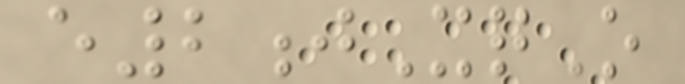e2jXqO
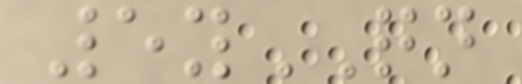5yQN
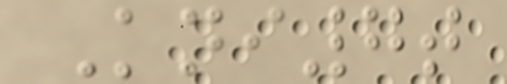Kni7t
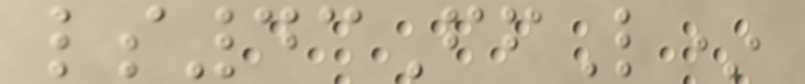ls43FfL*
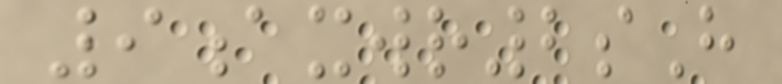9axwr2sH
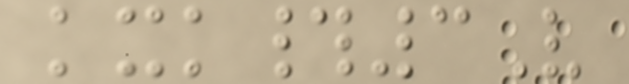kxk#3V
